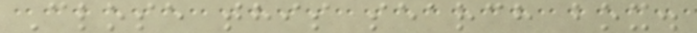Close this search box.
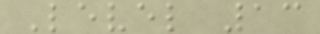Level 13
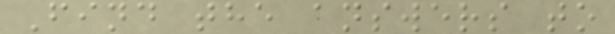Find the answers to
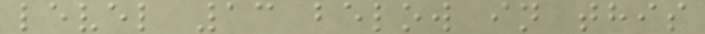level 13 below in this
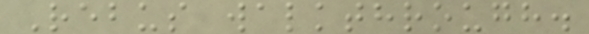Rebus walkthrough.
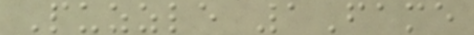Puzzle 1Fame
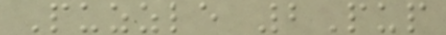Puzzle 2Pup
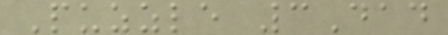Puzzle 3Dad
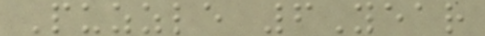Puzzle 6Year
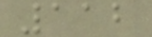112
